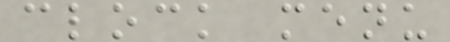clock menu
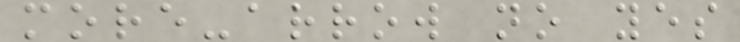more-arrow no yes
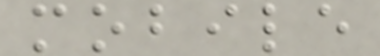mobile
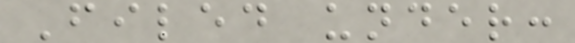Filed under:
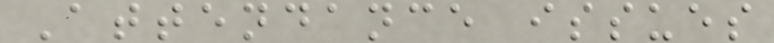Attendance issues
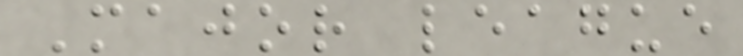Major league
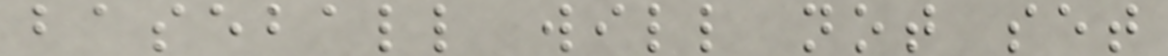baseball will not set
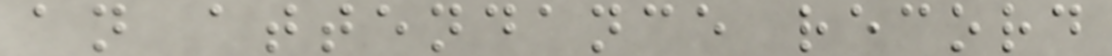an attendance record
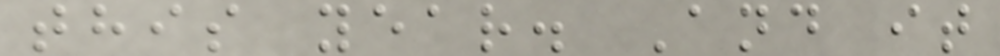this year. And it
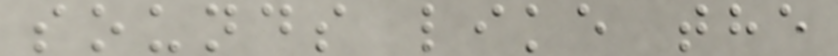sounds like the
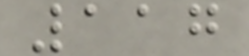117
